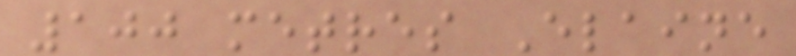100 metres Elaine
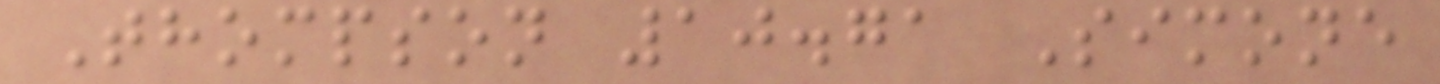Thompson 10.71 Simone
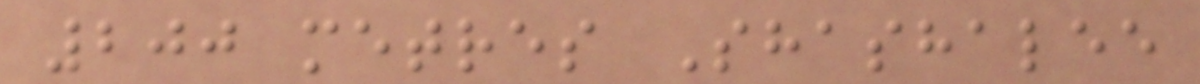200 metres Shashalee
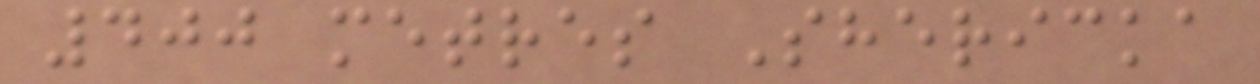400 metres Shericka
